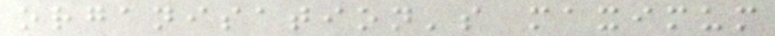organisation's maximum
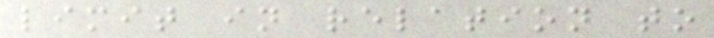limit in relation to
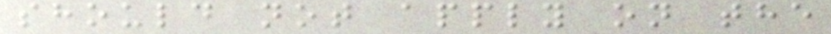should not apply on the
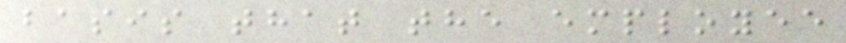basis that the employee
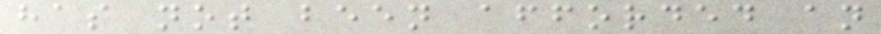has not been afforded an
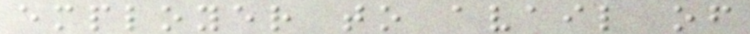employer to avail of
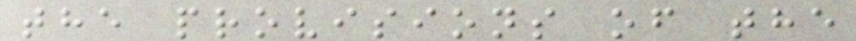the provisions of the
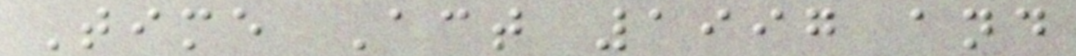Time Act 1997 and
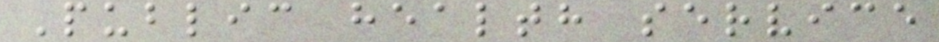Public health service
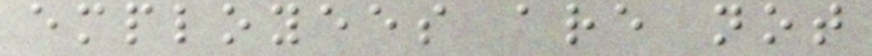employees are not
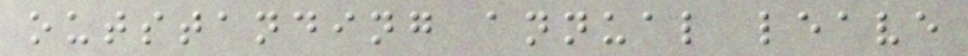outstanding annual leave
